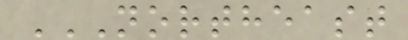NORTHEAST
